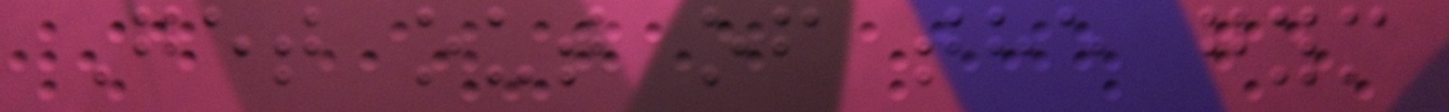Get out of the gym
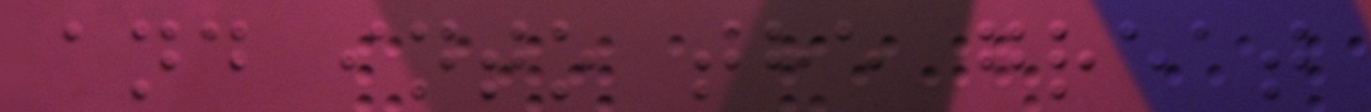and into the great
